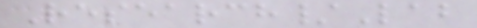Research/Lab
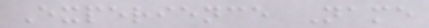Experience Name
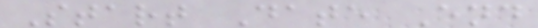Start Date End
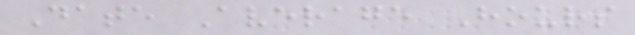Date Average Hours
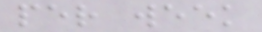per week
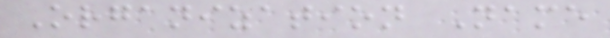Organization Name
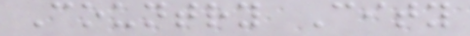Country City
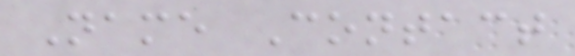Name Contact
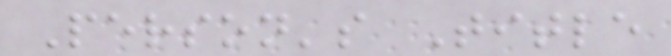Person's Title
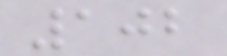102
